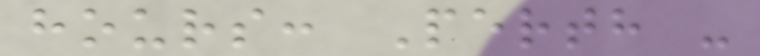hours: Perth -
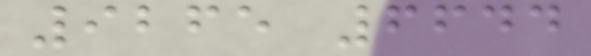9265 6644
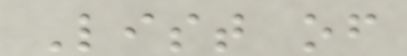List of
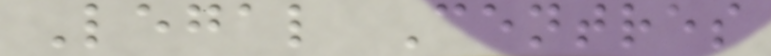Legal Centres
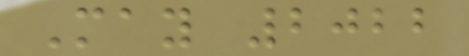May 2022
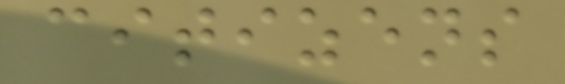citizens
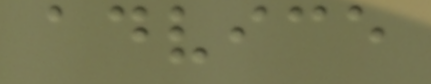advice
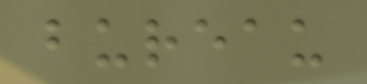bureau
